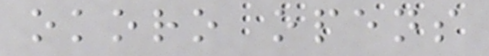okoro opens
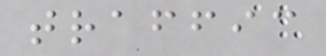traffic
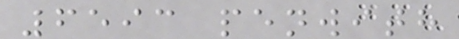6593 penwith
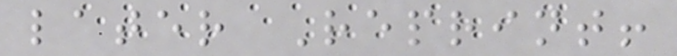later Reprint!
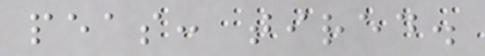peas: tired.
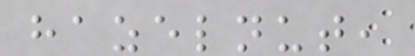hazelnut,
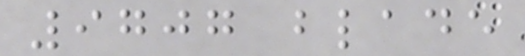9707 blade
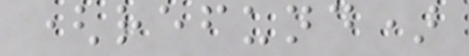(refund)
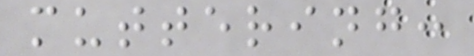muttering:
